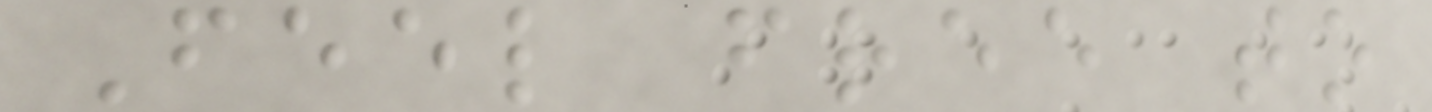Feel free to
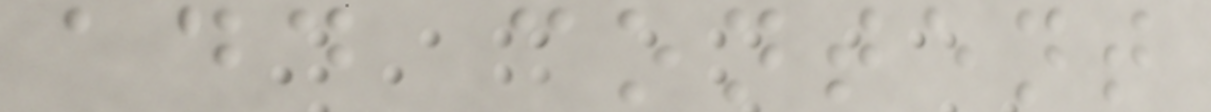add content
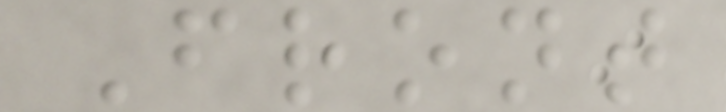Front
